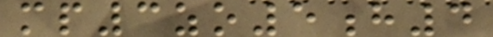mp3zo5h4
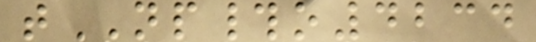tNP#o4234
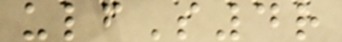ulfS4r
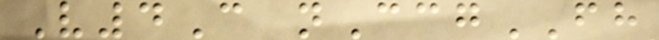V4C nCcgFH
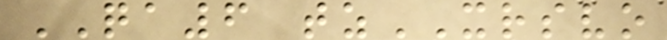QA6 tzXRSVO
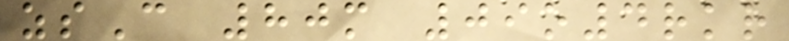zsC 80m 09o4rkr
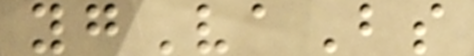ygVaBs
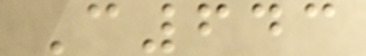C643
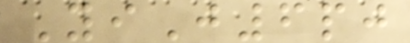YiJ6pj
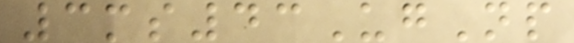3ms43UgNp
